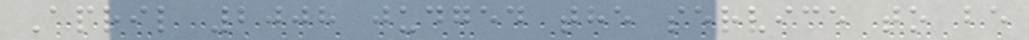April 2008 judged the service to be
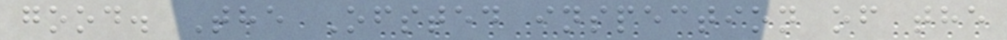good. The Ofsted inspection of the
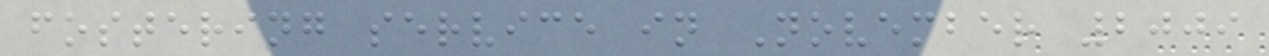fostering service in November 2009
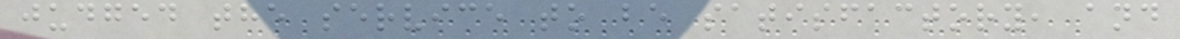judged the service to be satisfactory, and
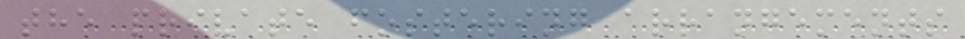the private fostering arrangements
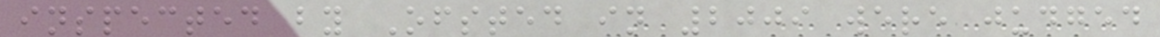inspected by Ofsted in 2009 were judged
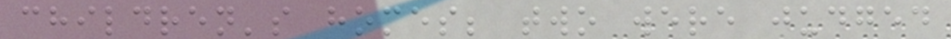children's homes; two were judged
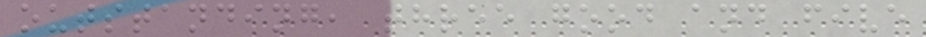outstanding, three good and five
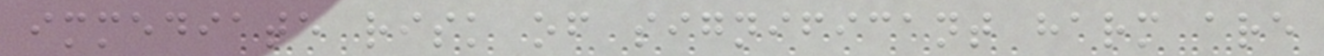immediate risk of significant harm are
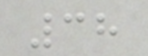38
